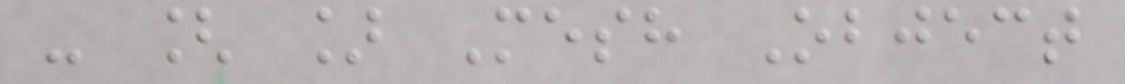- [ ] Mesh Object
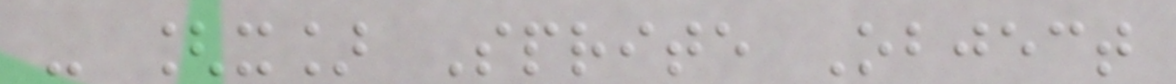- [x] Sprite Object
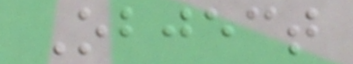Object
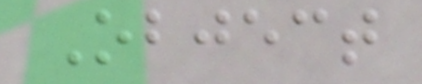Object
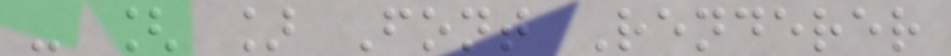- [ ] Font Renderer
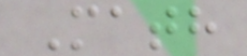Math
